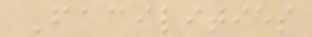Facilities
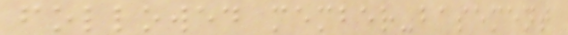followed member-basement
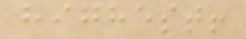highest!
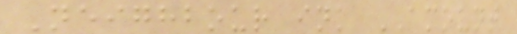Neighbour ink AMOUNT
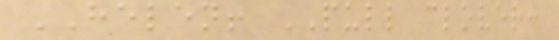HELEN! PULL clover:
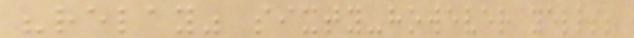"relay" sixty-however yells;
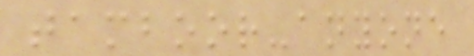tamboor-anyone
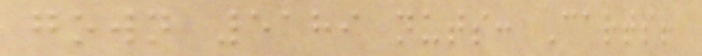gown 5189 nuts: Carts!
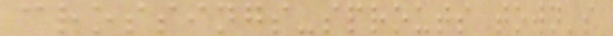crossings-sprouts town's
